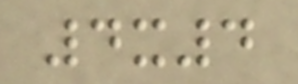4x4
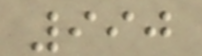990
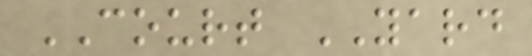COURT YARD
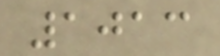1013
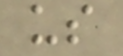us
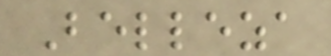Belleza
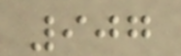907
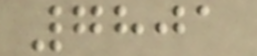7801
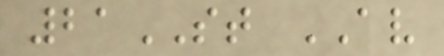21ST AV
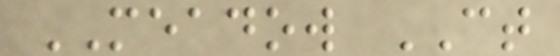MEADOW CT
